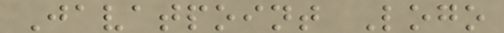Javatpoint Logo
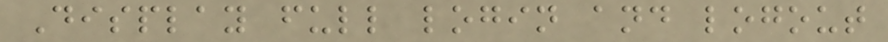Display full login and logout
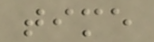time
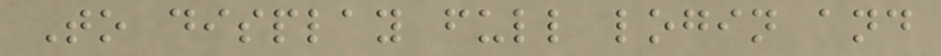To display full login and
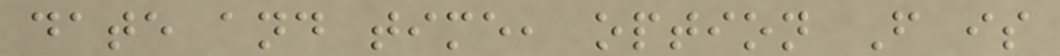date and time, option F is
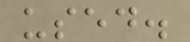used.
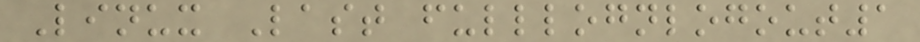Linux Last fulllognlogout1
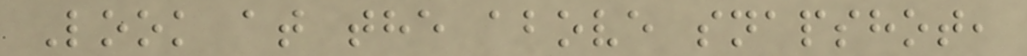Look at the above snapshot,
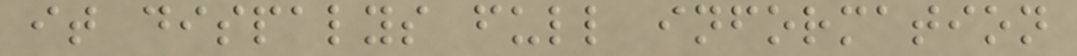it dispalys full information
